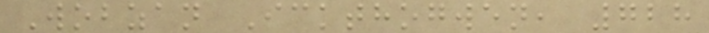Wobzan Ickthogwen, 728
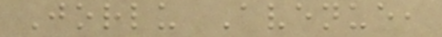Jorlu Avenue,
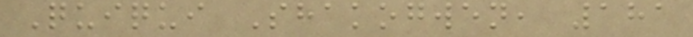Quiqui Shakogwen, 181
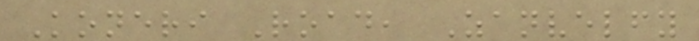Koneri Road, Zanvelfy
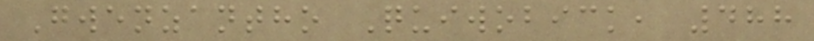Gwenzantho Quiwobick, 488
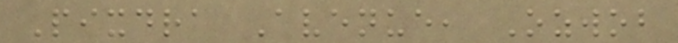Pixdra Avenue, Ozwob
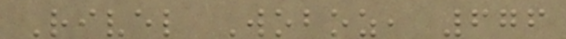Rivel Woboz, 676
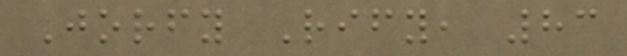Jorfy Rify, 83
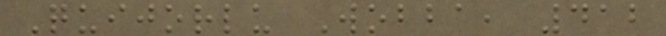Quijorlu Wobba, 412
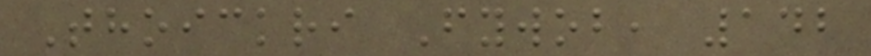Thoickri Fywob, 142
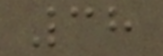38
